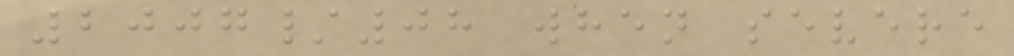2007/08 when severe
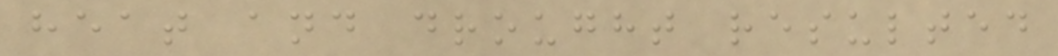heat and drought resulted
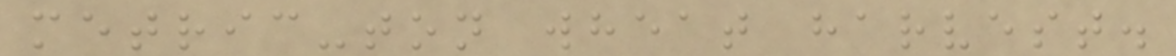metric-ton wheat harvest.
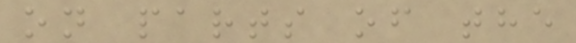on parts of the
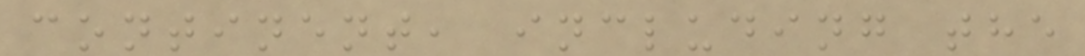continent, including the
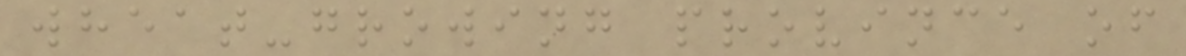wheat-growing province of
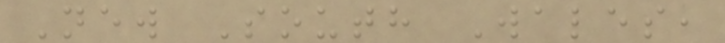New South Wales,
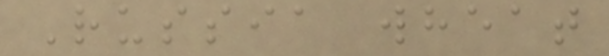Russia wheat
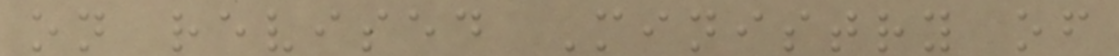on revised Ministry of
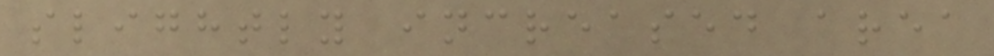slightly increased area
